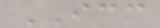ICC
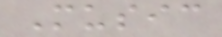Music
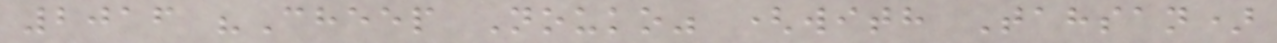2016 "Cheep Nouko" (with Tahsan)
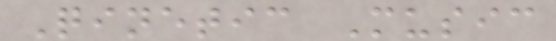Qinetic Music
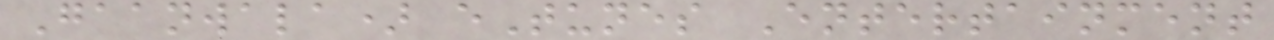Gaanwala) eTunes Entertainment
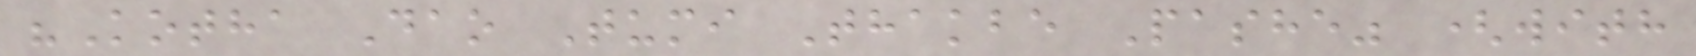"Kotha Dao Tumi Thakbe Pashe" (with
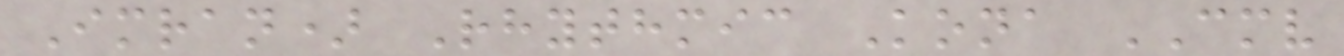Imran) Rhythmic Kona CMV
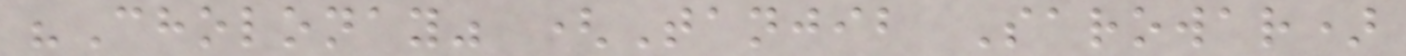"Cholonay" (Tanjib Sarowar)
